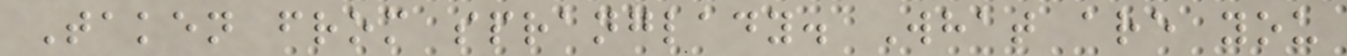Taken from spranglady. What are you
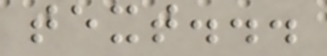text...
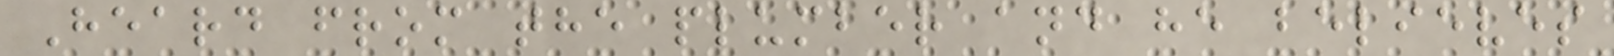Heard from the plumber and he believes
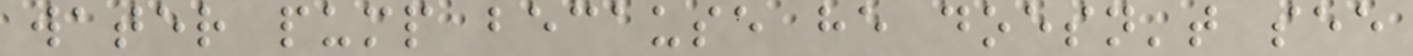water pump because he doesn't see
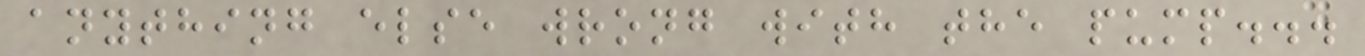anything else wrong with the pump...
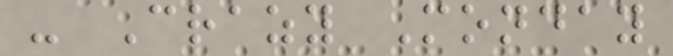- Crazy Monday
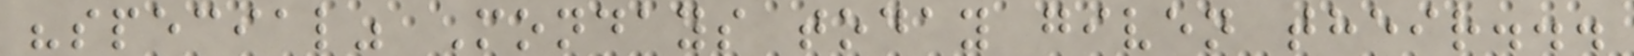"special" Mondays today given their...
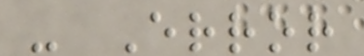- Error
